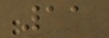11
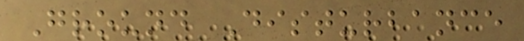Ground Disturbance
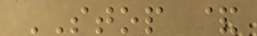STOP &
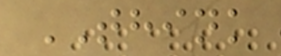THINK
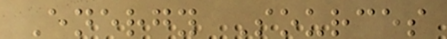Energy Sources
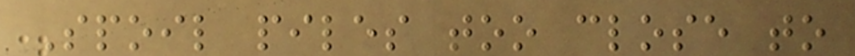Spoil piles too close to
